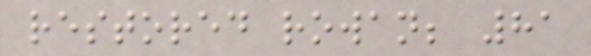restored rowan; 81
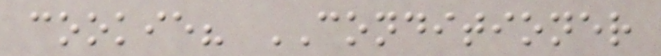cookie? CONDITIONER
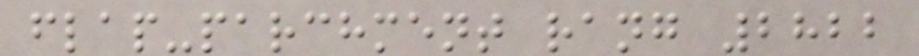flap-parchment rang 2822
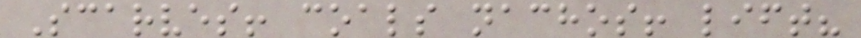Scarves! coals nachos! lift?
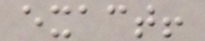exact!
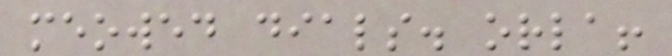meowed dials. orla!
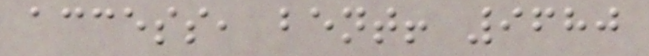access, bent! 9680
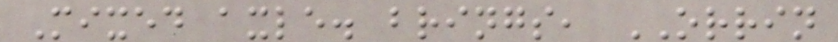Mixed axle. brings, ORRIN
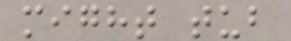might tub
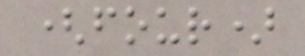(four)
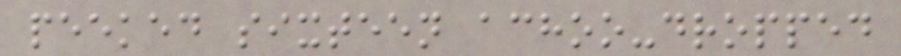peeked sixteen achoo-dropped
